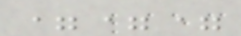===
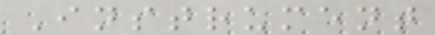Instrument
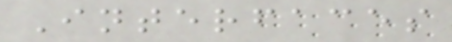Interfaces
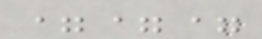===
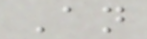An
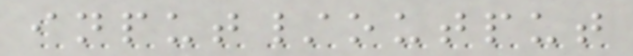input/output
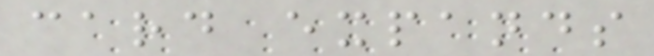card expands
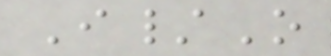I/O
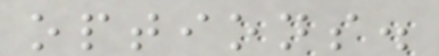options.
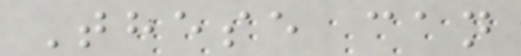These can
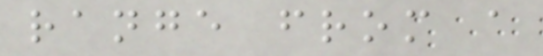range from a
